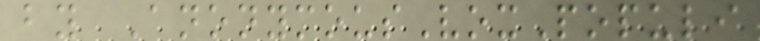by AnonymousVoxPopuli
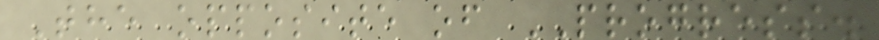The opposite of PROGRESS.
